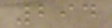294
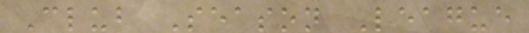Club Season League
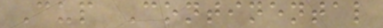Cup Continental
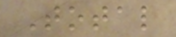Total
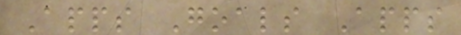Apps Goals Apps
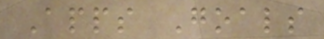Apps Goals
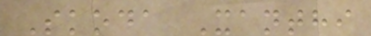Skoda Xanthi
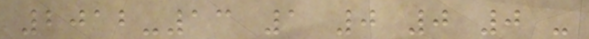2012-13 1 0 0 0 -
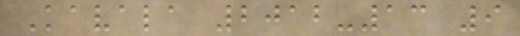Kavala 2012-13 9
